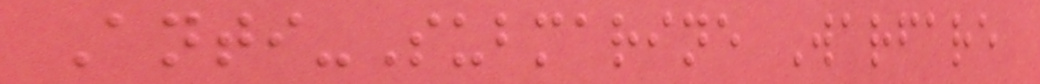Anti-Submarine Warfare
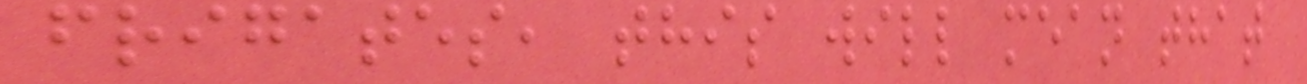frigates, this will mean that
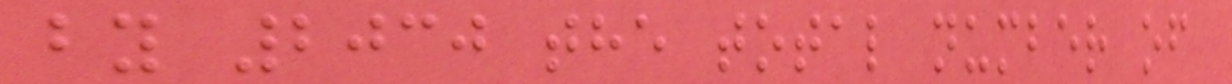by 2030 the total number of
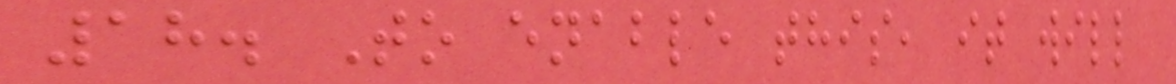18. To enable this, it will
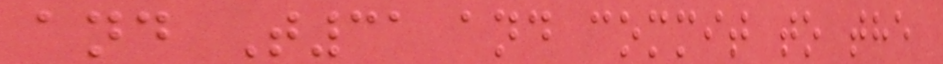and T31 and commit to the
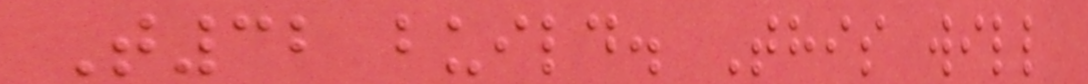T32 build. This will
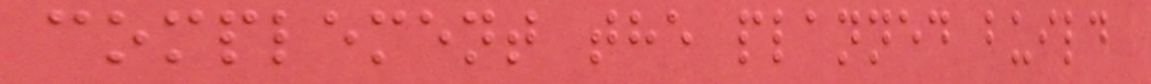complement the planned build
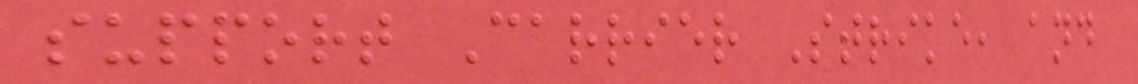support Carrier Strike, and
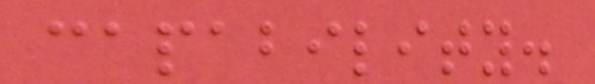capability.
